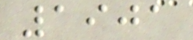1901
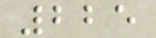225
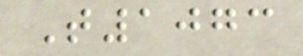T1073
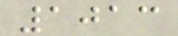1013
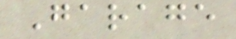Garage
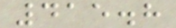415.8
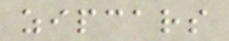zipcars
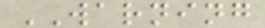WARNING
